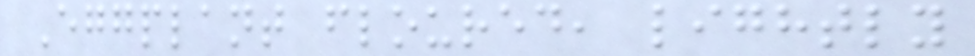Eggplant floured, lightly
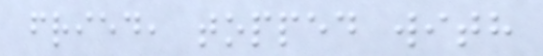fried, topped with
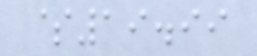$19.99
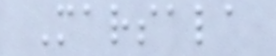Marsala
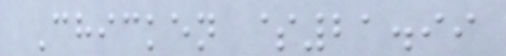Chicken $21.99
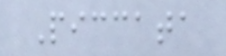Piccata
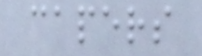capers
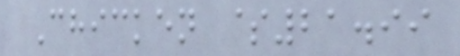Chicken $21.99
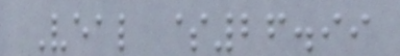Veal $26.99
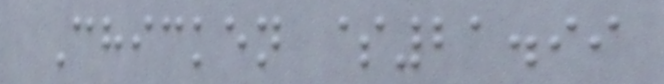Chicken $21.99
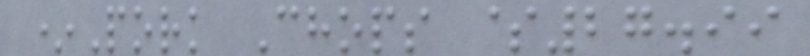*Pork Chops $27.99
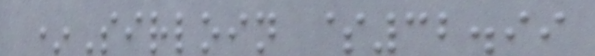*Sirloin $32.99
